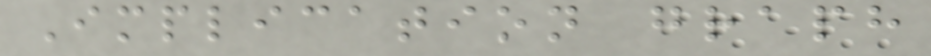Implication graph
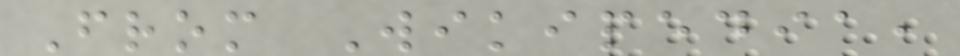From Wikipedia,
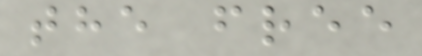the free
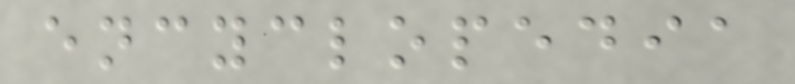encyclopedia
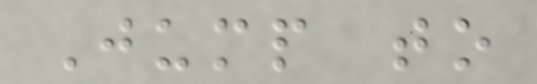Jump to
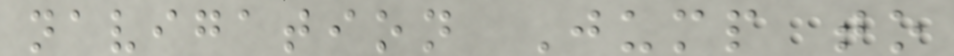navigation Jump to
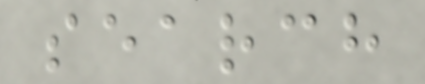search
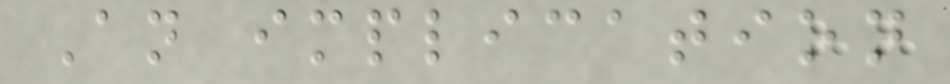An implication
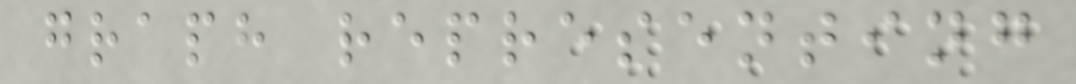graph representing
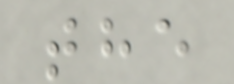the
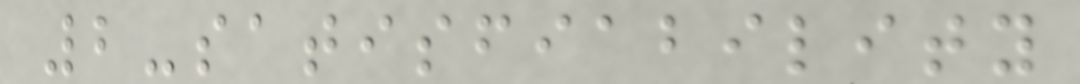2-satisfiability
